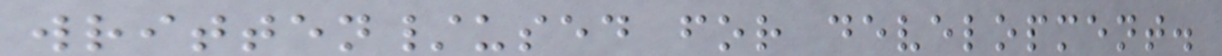written/used for development.
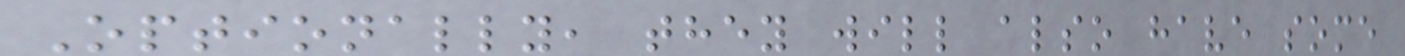Optionally, they will also have some
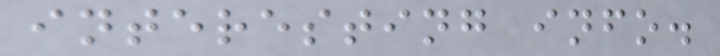interesting info.
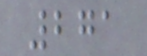271
